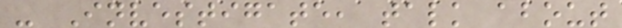- Investigate, talk about
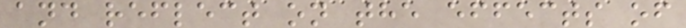and reflect on the effects of
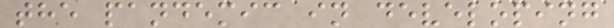the pandemic in developing
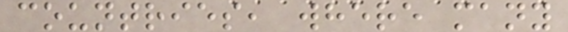countries, where many
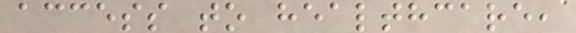access to healthcare,
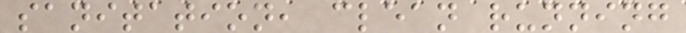sanitation, clean running
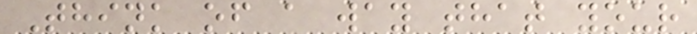Think of a way that your
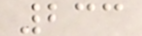233
